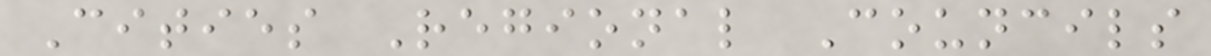Cities Regional Councils
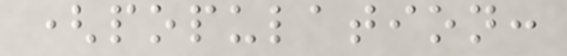(population:
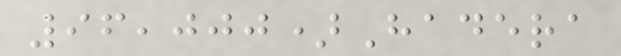96,000)Hadera
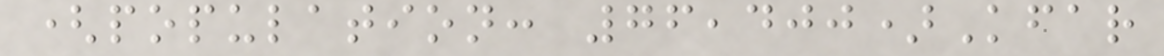(population: 76,400)Kfar
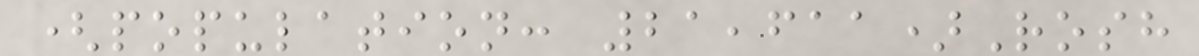(population: 21,611)Rosh
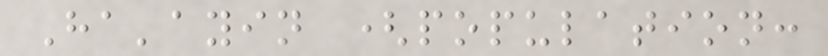Ha'ayin (population:
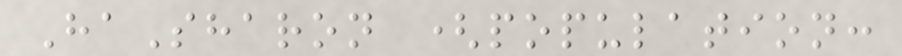HaSharon (population:
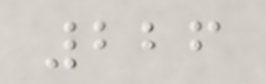226
